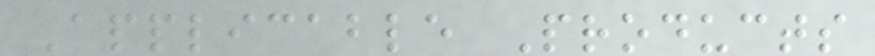Applicable Products
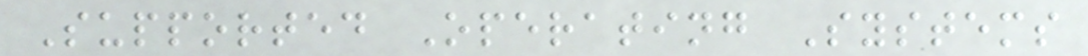Supported Operating Systems
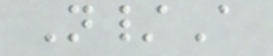N/A
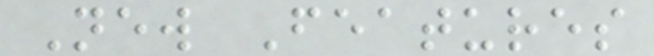New Features
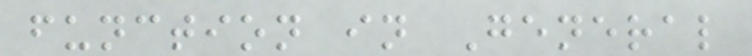function in General
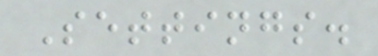Settings.
